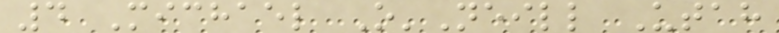4 Michael O'Neill Utah
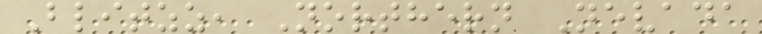Blitzz, Northern Nevada
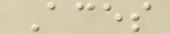Aces
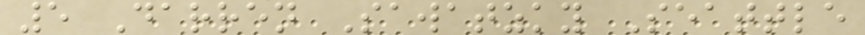5 Darren Sawatzky Seattle
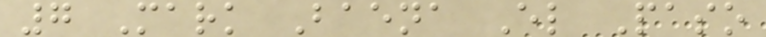7 Mark Baena El Paso
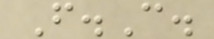F.C.
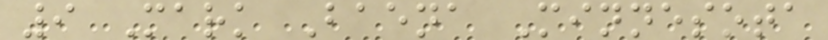9 Mark Baena Minnesota
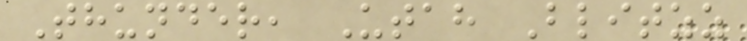Thunder, Utah Blitzz
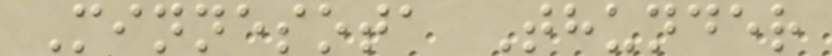Minnesota Thunder
